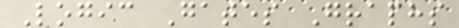Logic Gates Graphs
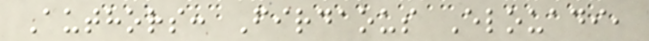Authors: Firdaous Elouadi,
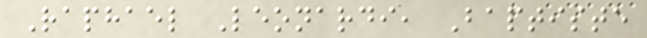Raphael Leonardi, Baptiste
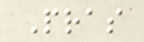Pras
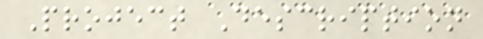Project Description
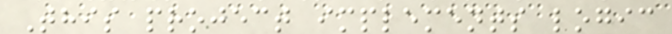This project implements logic
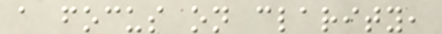a focus on clarity,
